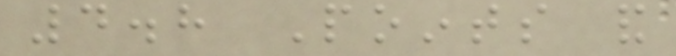4.8 Points and
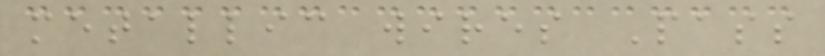metallic wires Pass
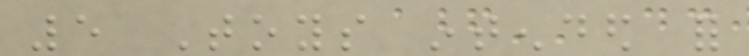5 Toys intended for
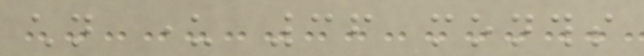children under 36 months
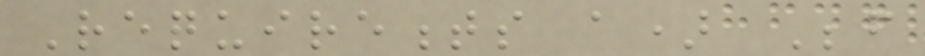Requirements a) Before
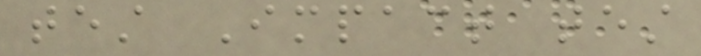test Impact test
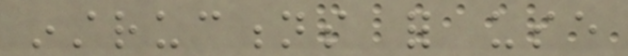instructions for use
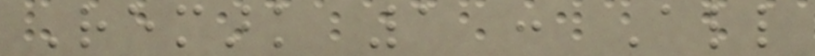Remark 1 : All
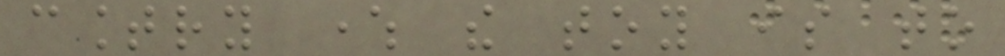country where the toy is to
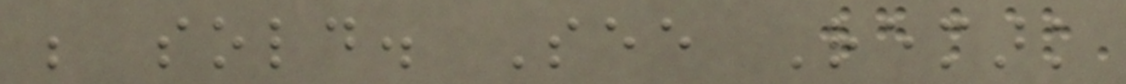be sold. See Remark
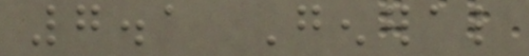7.1 General
